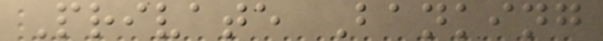Private Banking
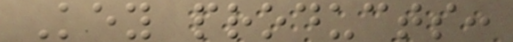Key products:
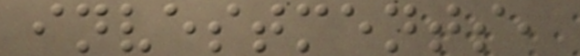investments,
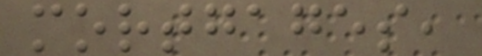mortgages,
